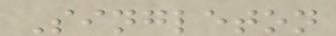Singleton
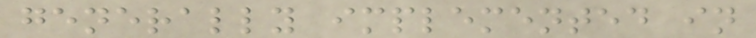generally implemented in
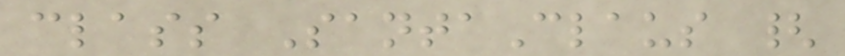class SantaClaus {
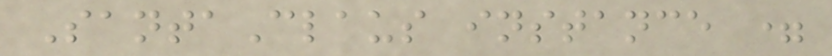SantaClaus instance =
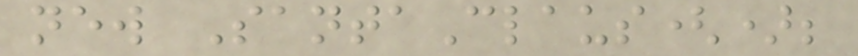new SantaClaus();
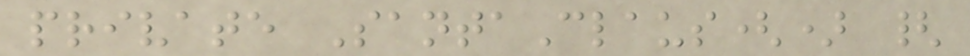private SantaClaus() {
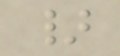}
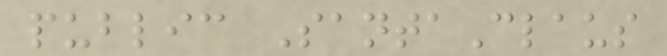public SantaClaus
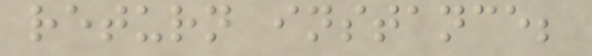return instance;
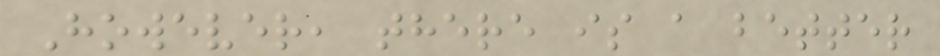However, there is a better
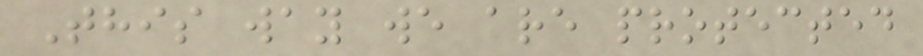This way we are protected
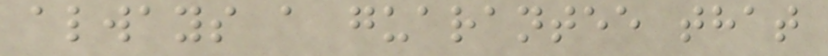always a guarantee that
